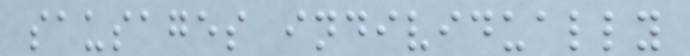sausages individually
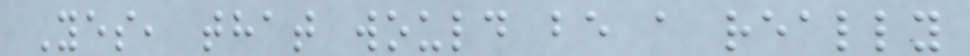Yes, that would be a really
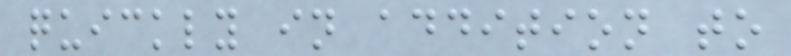quickly in addition to
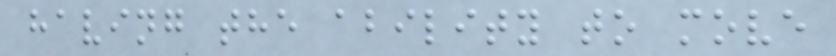having the ability to move
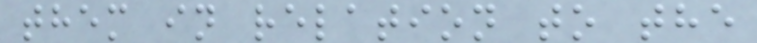them in relation to the
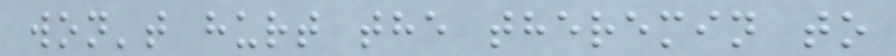won't hurt the theremin to
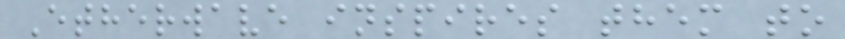Etherwave inspires them to
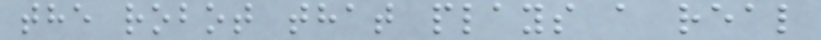the robot that plays a real
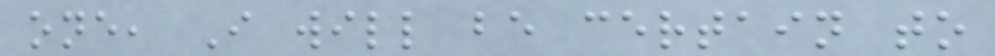one, I will be certain to
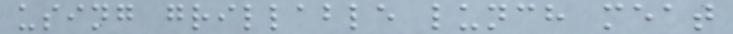using grillable lunch meat
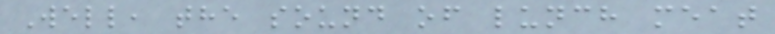Well, the sound of lunch meat
